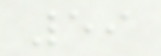59
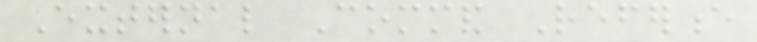External Command Reference
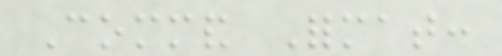Command Format:
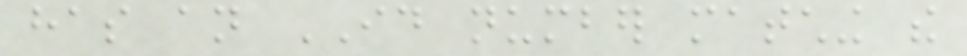has an ID number matching the
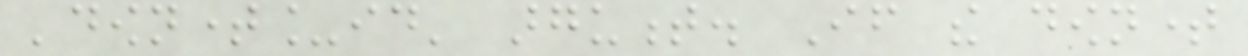'downtime_id' argument. If the downtime
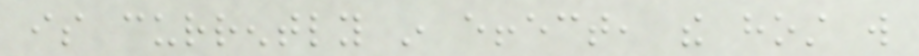is currently in effect, the host will
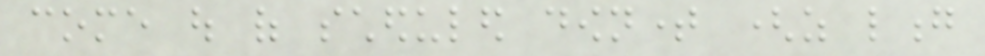come out of scheduled downtime (as long
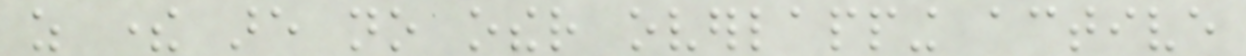as there are no other overlapping active
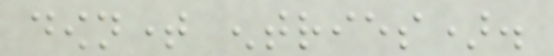downtime entries).
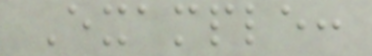Example:
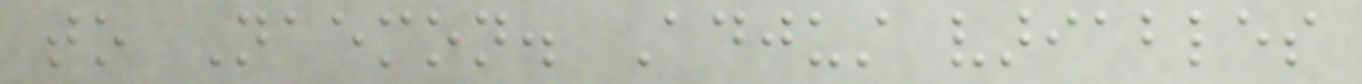to Naemon. Adjust variables
